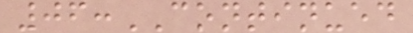06:CONTINUED
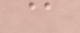@
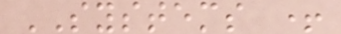SYSTEMS +
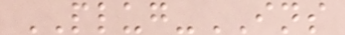PLUG-INS
